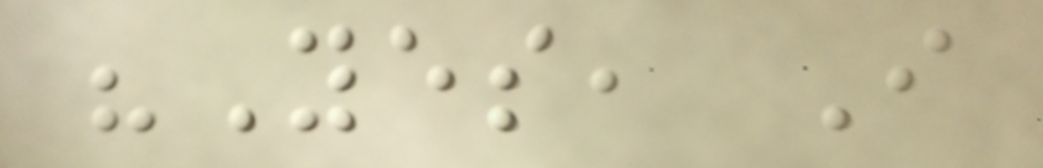"Yes, I
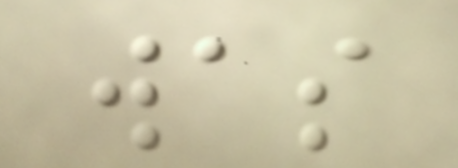was
